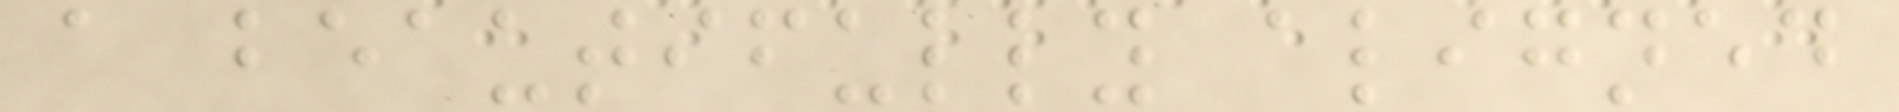a beautifully aligned
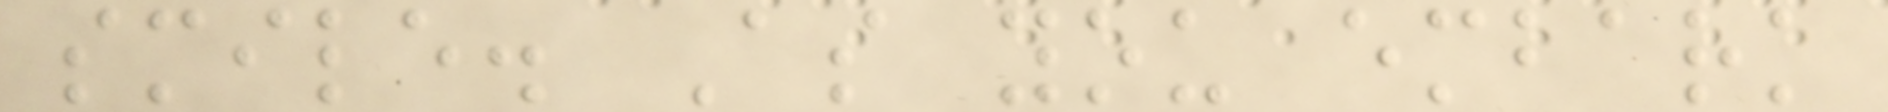smile. As you embark
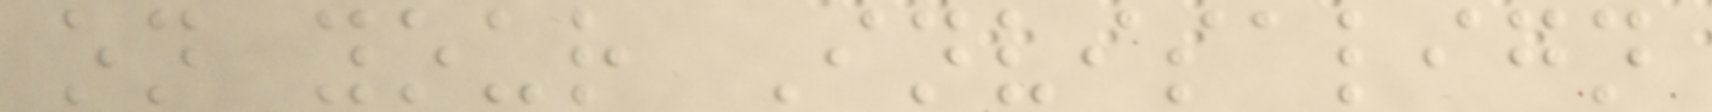on your Invisalign
